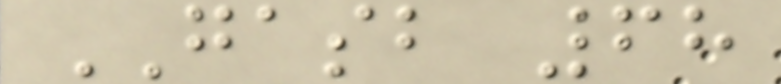GASB 68
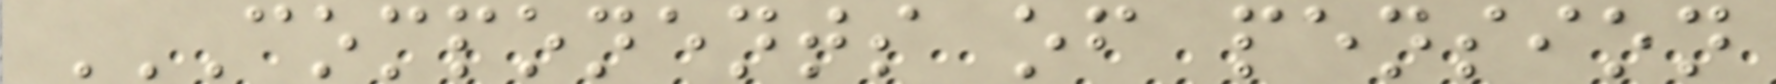COMPONENTS OF PENSION
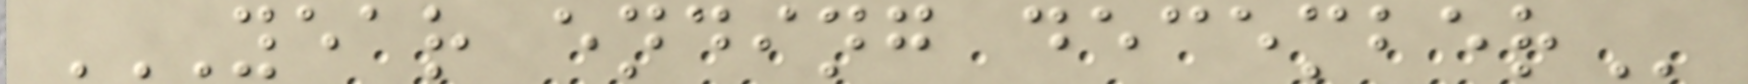YEAR ENDING DECEMBER
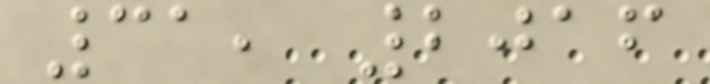31, 2016
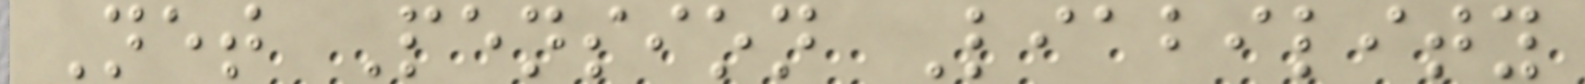Net Pension Liability
